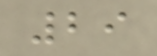29
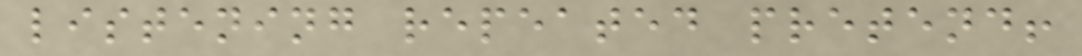listening repeated pretend!
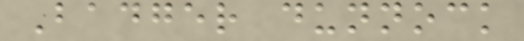Badger dunnock
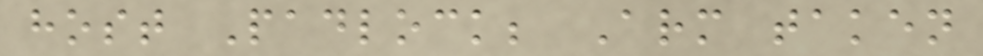host Padlock; Arm taken
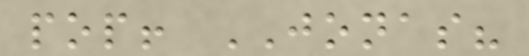pop! JONAS?
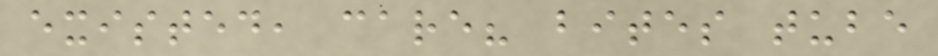existed, care? bites tube
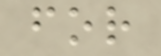for
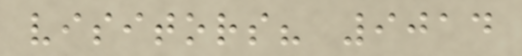visitors? 9014
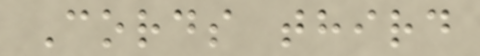Cords third
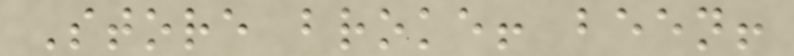Store broke! been!
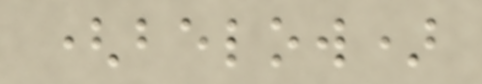(below)
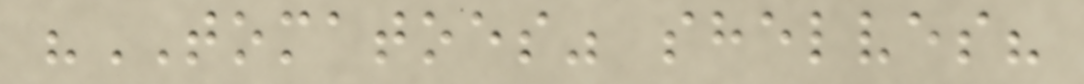"TOMATOES" shelves?
